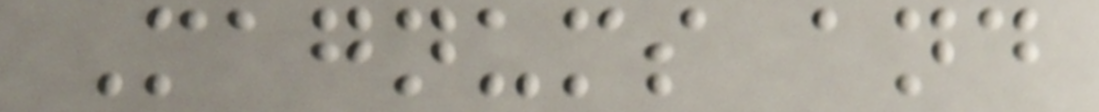Magnums and
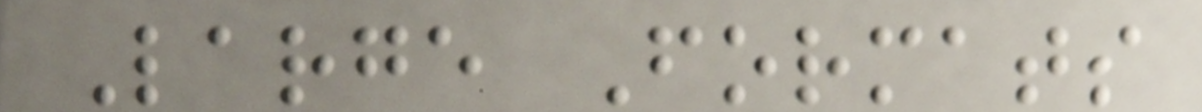Large Formats
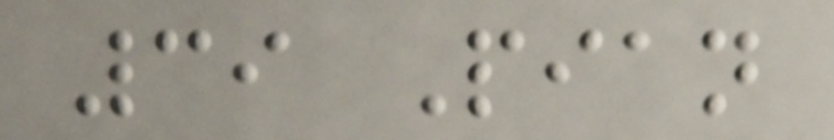39 Pian
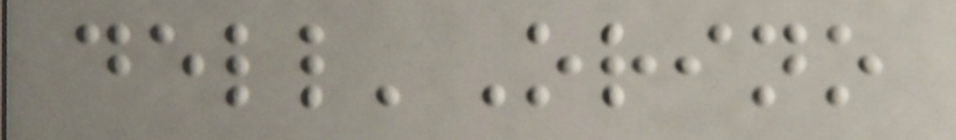dell'Orino
